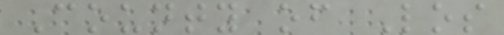County of Los
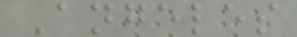Angeles
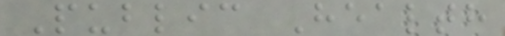Public Health
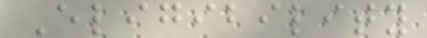Eligibility
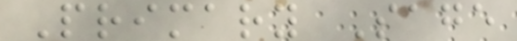Primary Sage
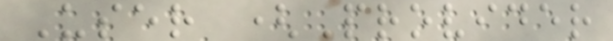User (Provider
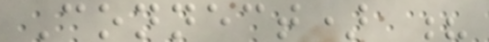Connect) ?
